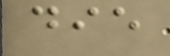die
